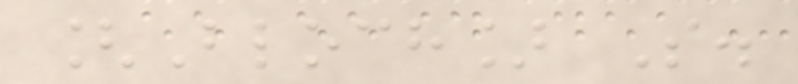[Bloch] S.
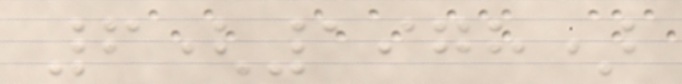6(1978)
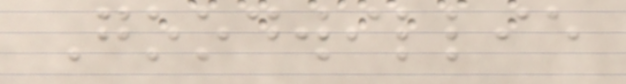Goodwillie
